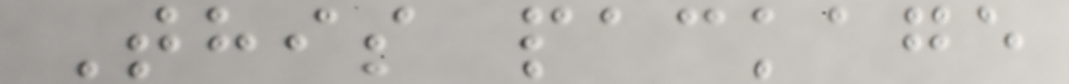This package
